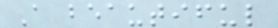A beautiful
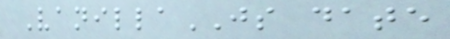VanillaJS date
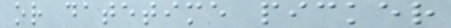or datetime picker
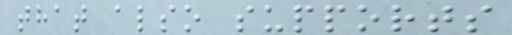that also supports
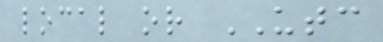local or UTC
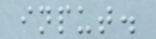input.
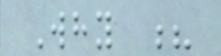Why ?
